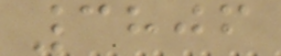3806
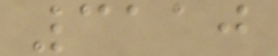3110
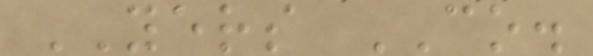YERS CO.
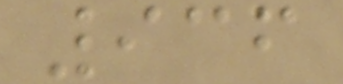936
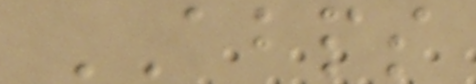ABPS
